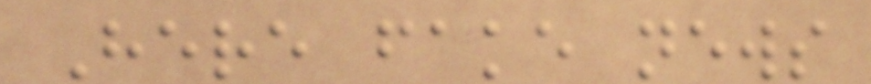Here fake news
